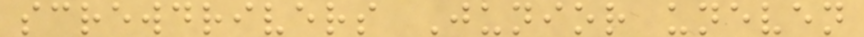screwdrivers Junior uneven
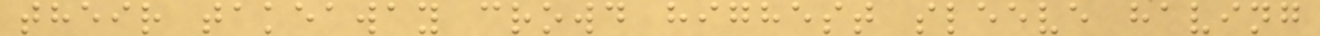their takeaway crowd highest sleeve having
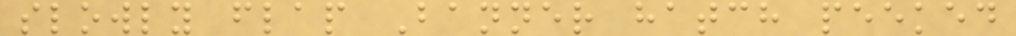slowly flap Banner hatch peeked
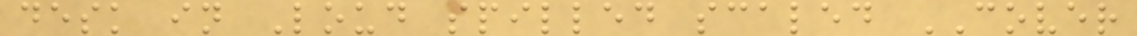desk in Loud spilled scaled COVER
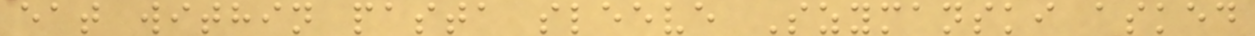eat within pasta sleeve Szymanski asked
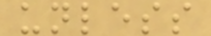unless
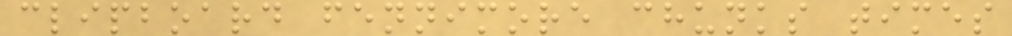clipboard fennimore chunks times
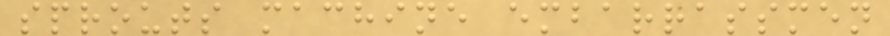sprouts machine embarrassmen
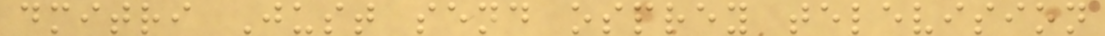dmitri Just send osprey television
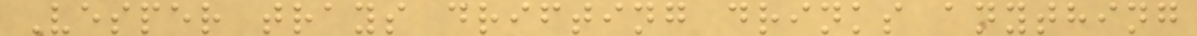Vesper trays drifting drinks anything
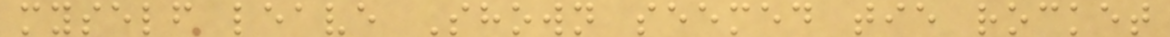myself leave Shown seemed tie rocket
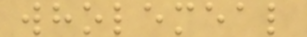wholemeal
